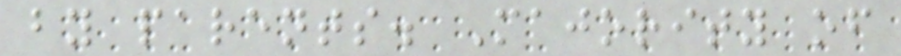by parents. Majority of
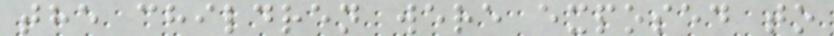the children were exposed to
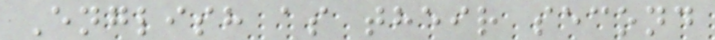English as their second
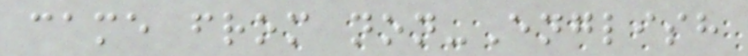came from non-English
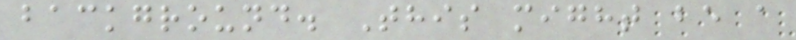background. This might be a
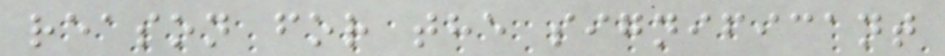reason for the significant
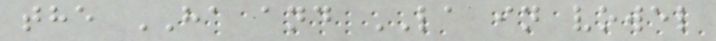the HA and LA in vowel
